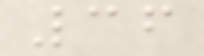36
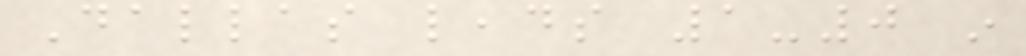Dallas leads 1-0 in
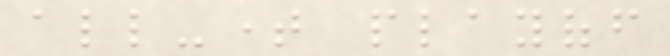all-time playoff
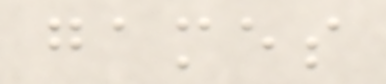games
